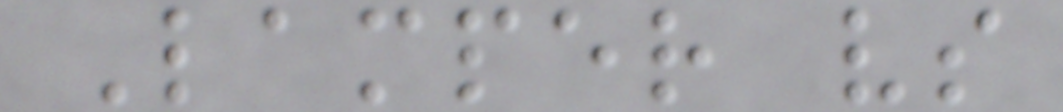Lamper vs
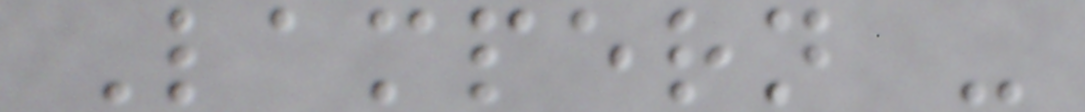Lampern -
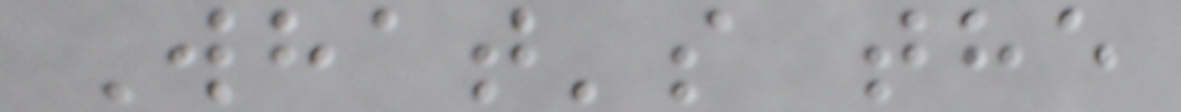What's the
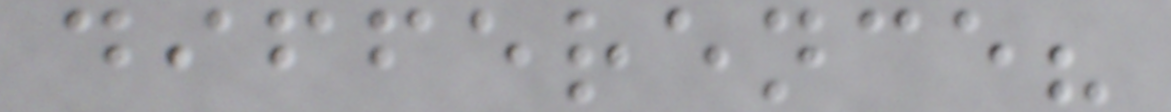difference?
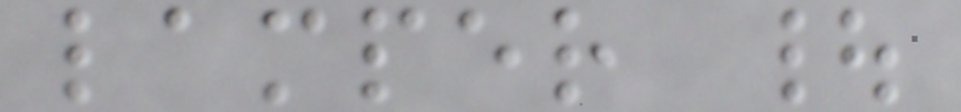lamper |
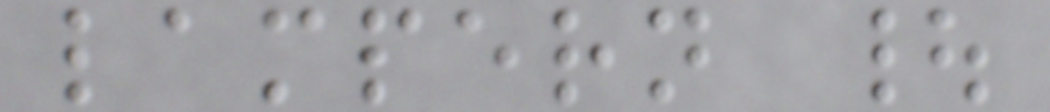lampern |
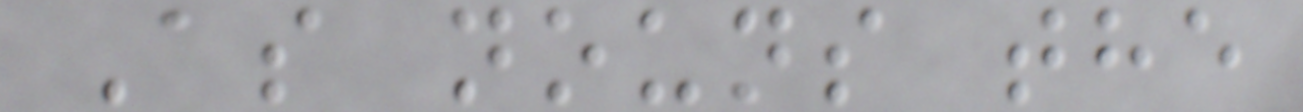As nouns the
